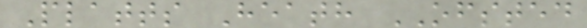Platts Heath OFSTED
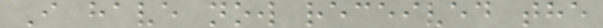I have now received the
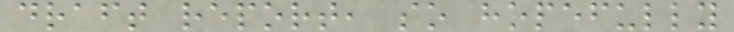draft report, so hopefully
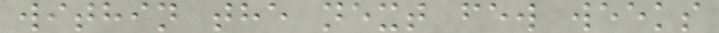within the next few weeks
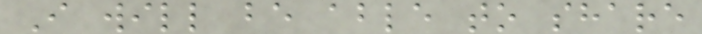I will be able to share
